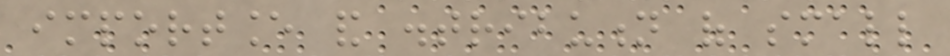importance and distribution of small
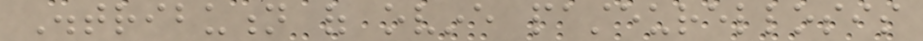Distribution of ovine pasteurellosis
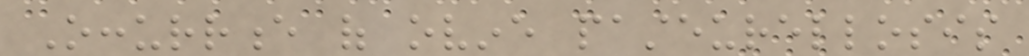Occurrence of ovine pasteurellosis
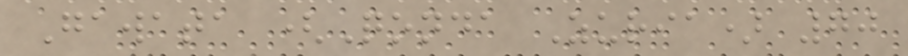Gawata (Qonda Zuria) 70
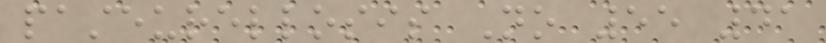pasteurellosis No 55 41
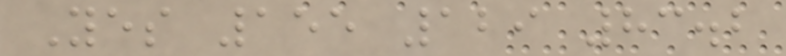Yes 155 129 83.2
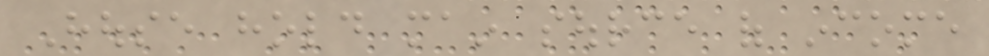House hold main source of income
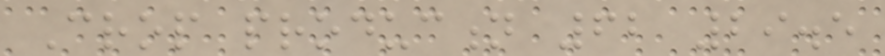Crop production 62 29.5
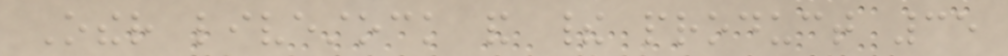Other livestock and their product 35
